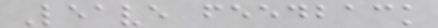Leave feedback
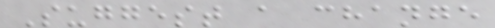Suggest a change
